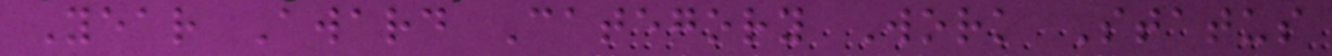Year Award Category Work Status
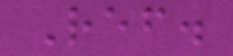Ref.
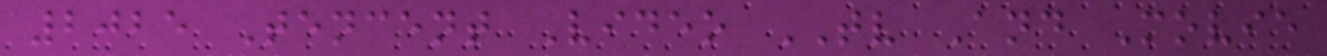2025 Tencent Video TV And Movie
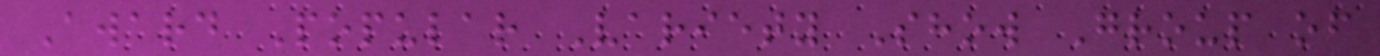Award Popular Variety Show Group of
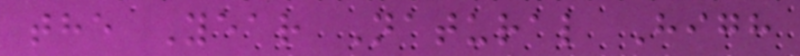the Year Natural High
